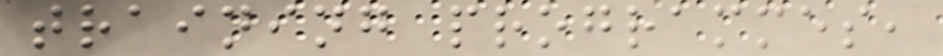training programmes,
